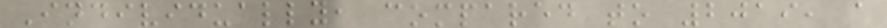Individually, compared to 2019, a
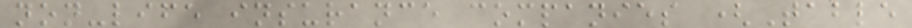non-life insurance companies (Table
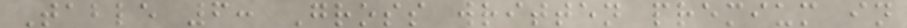Table 6: Gross written premium in
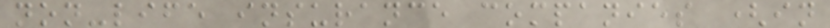non-life insurance companies (in
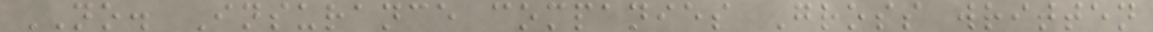NO. Insurance companies Gross written
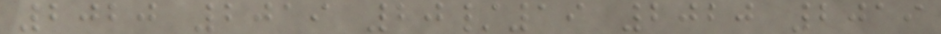2020 2019 20/19 2020 2019
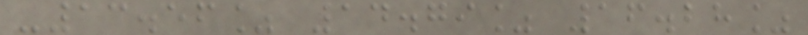-13.56% 14.79% 16.28%
